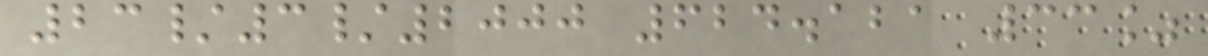23/3/2000 624.121 33%
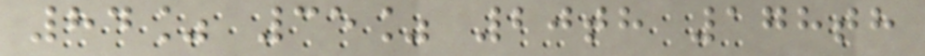84% 35% 20th 178th
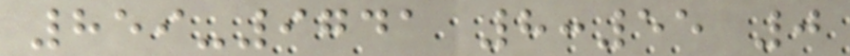859-9741 8:55 0
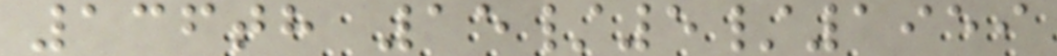136th 15/5/1959
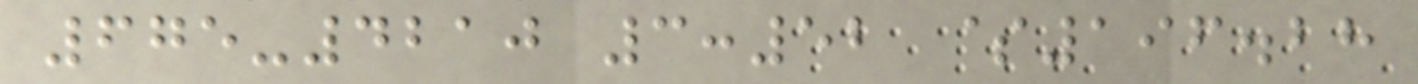675-4210 3:52 $196.28
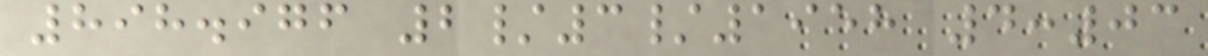898.976 2/3/1958 4:03
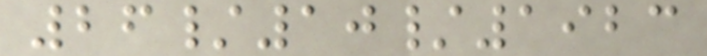26/10/1923
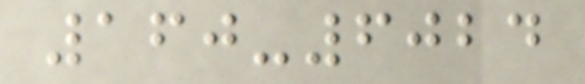160-6024
